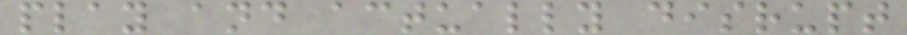play and actually disrupt
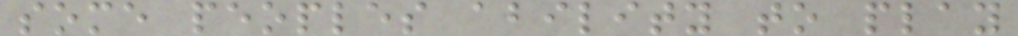some peoples ability to play
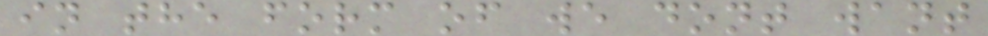in the form of we dont want
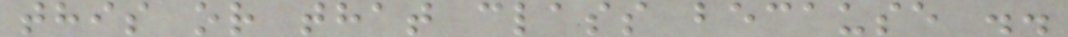this or that class because ..
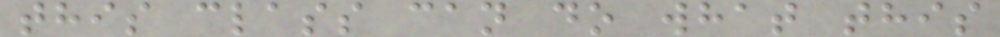this class can do what this
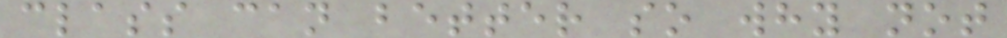class can better so why not
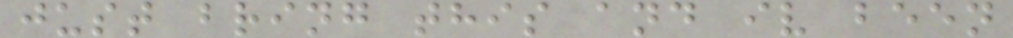just bring this and iv been
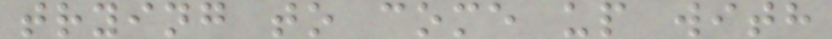trying to come up with
